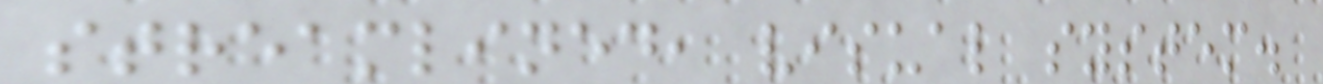streamlined, visual system.
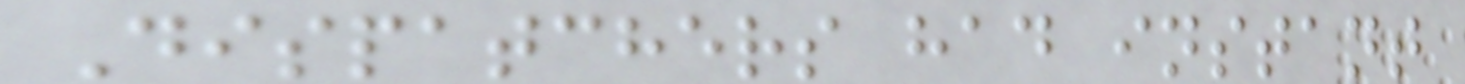Dispatchers had instant
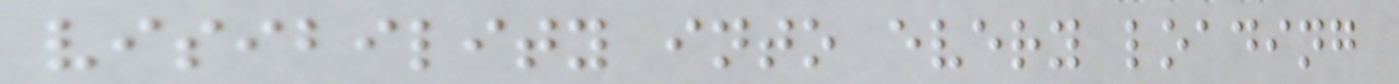visibility into every loading
